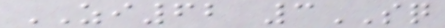ZI62 3SQ
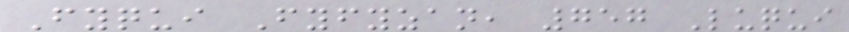Fyqui Fyfyzan, 757 Luqui
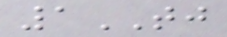1TJ
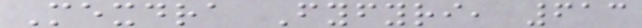Mexdra Fyfyri, 613
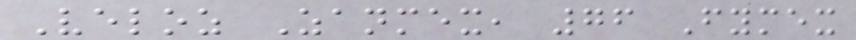Veloz Zanmex, 76 Fymex
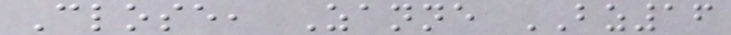Close, Zanne BZ16
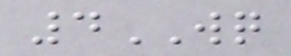4WQ
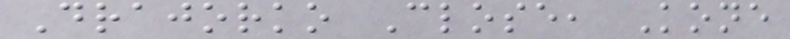Drajorko Close, Kone
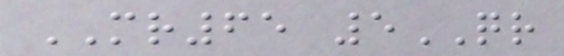MR65 5QR
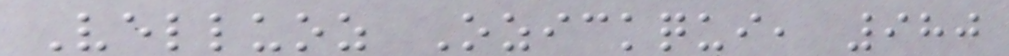Velluoz Ozickqui, 980
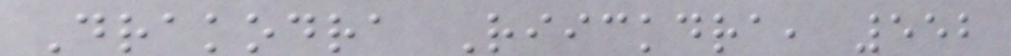Drakodra Riickdra, 552
